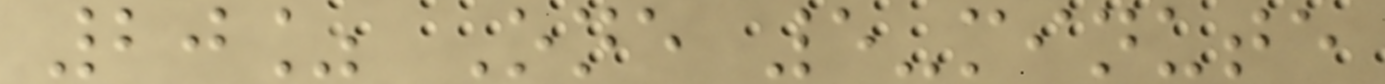20% One 5-minute
